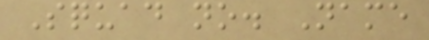Squad no. Name
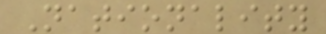Nationality
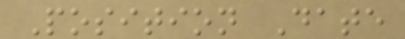Position Date
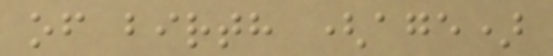of birth (age)
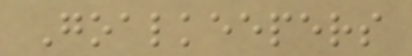Goalkeepers
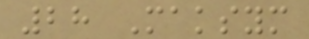28 Maksym
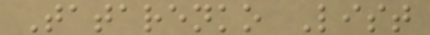Tatarenko List
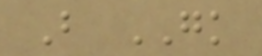B GK
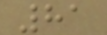81
